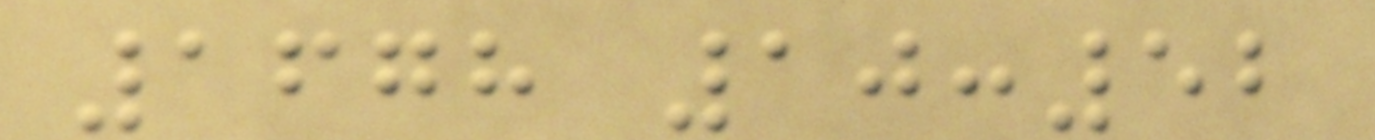1678 10:52
